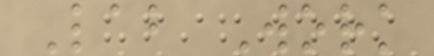Lab Work
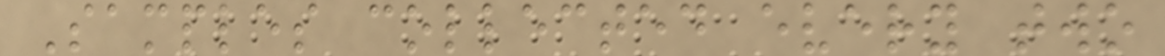Samples collected every two
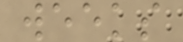weeks
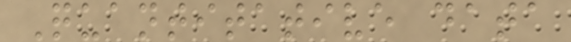Quantitative data
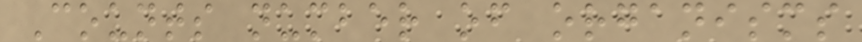Counts number of organisms
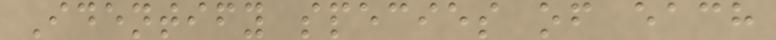Identify species of each
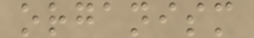organism
